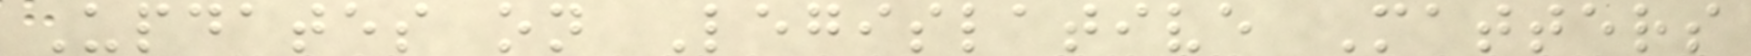Updates on Legislative Matters
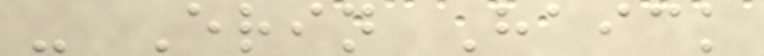- Erin Haick
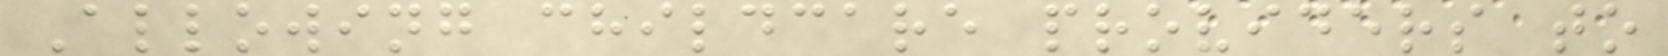Allowing childcare providers to
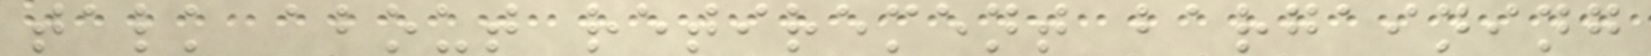talk about retirement bargaining
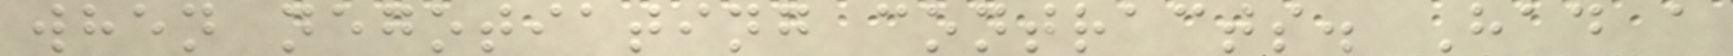when negotiating contracts. Had a
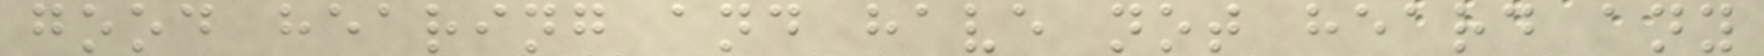good hearing and have not heard any
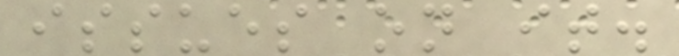issues on it.
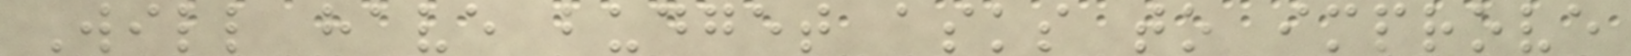Will have budget asks to improve
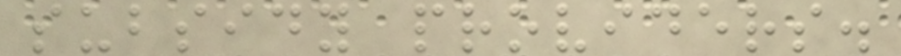subsidy providers.
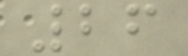26
